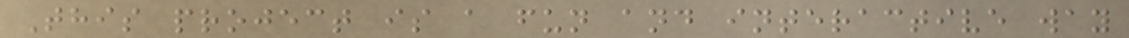This project is a fun and interactive way
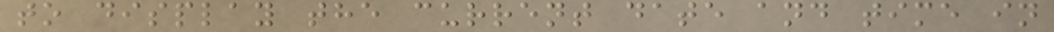to display the current date and time in
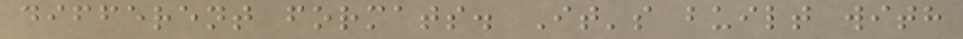different formats. It's built with
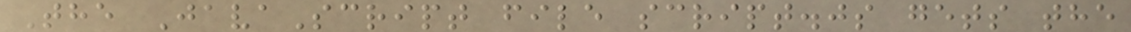The JavaScript file script.js gets the
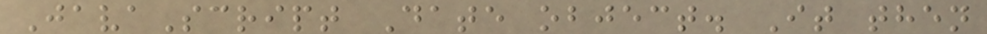JavaScript Date object. It then
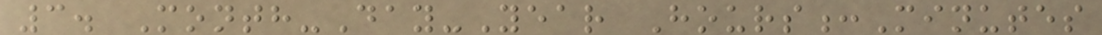3. Month-Day-Year Hours:Minutes
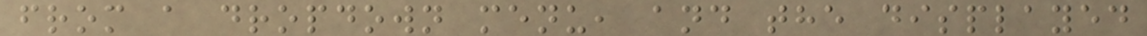from a dropdown menu, and the displayed
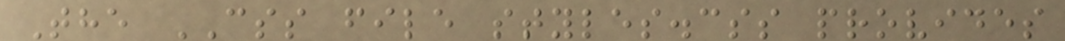The CSS file styles.css provides
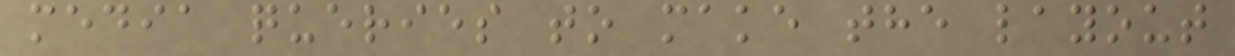media queries to make the layout
